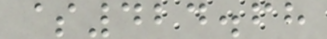$424.68
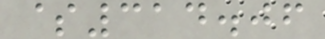$314.06
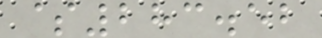$283.52
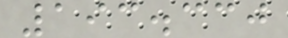193.330
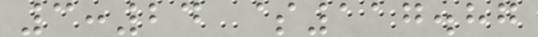3:24 $117.87
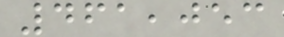461,053
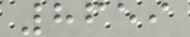8659
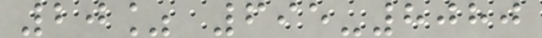20% 695-8080
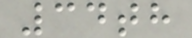34th
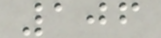106
